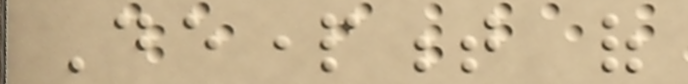Department of
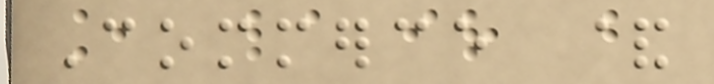Commerce &
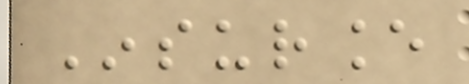Insurance
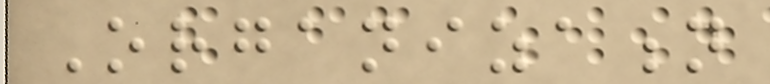Organization
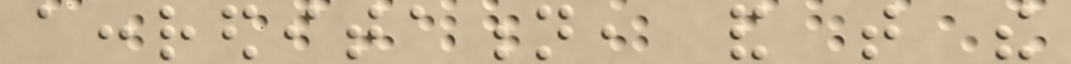accreditation, and that the
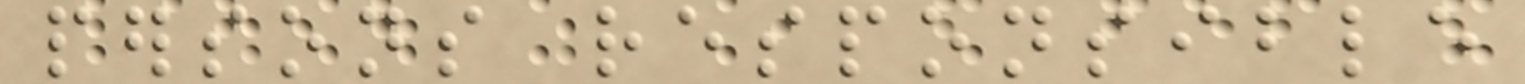persons responsible
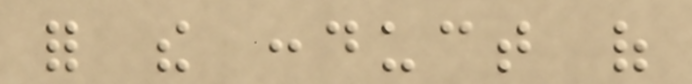for the conduct of
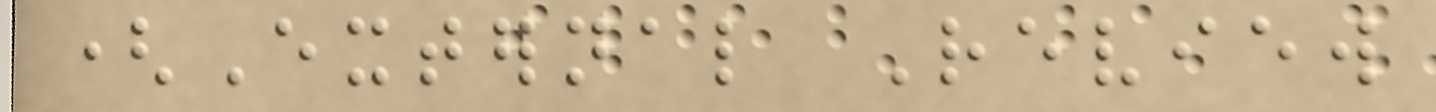(External Review
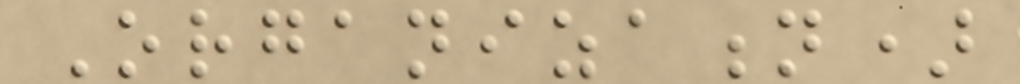Organization)
